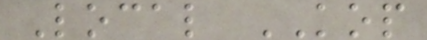Local KOP
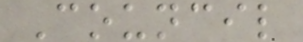Council
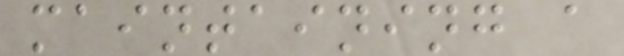maintaining a
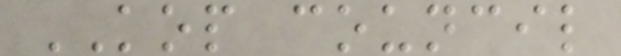KOP council
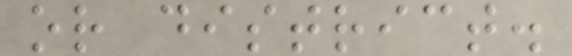or district.
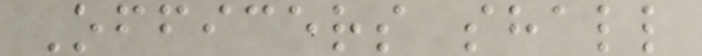Officers shall
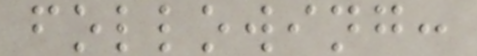following:
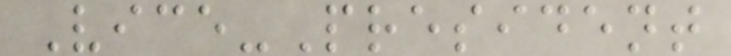Vice-President
